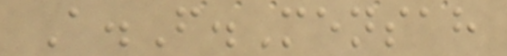A.F.Mensah
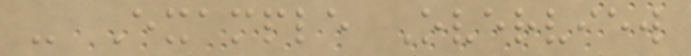- Example Overview
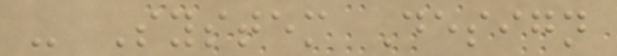- System Design
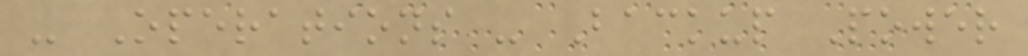- Operations - Backup Power
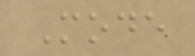Mode
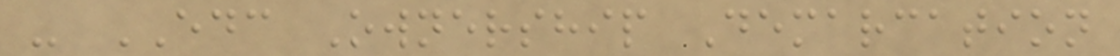- EDC Ownership Demarcation
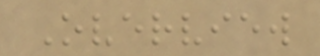Overview
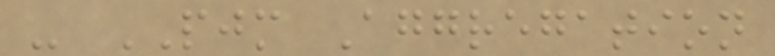- PJM Aggregation
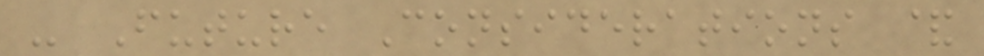- Future Considerations &
